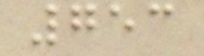753
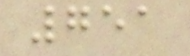751
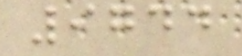9744
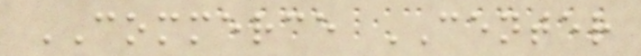COMMERCE CENTER
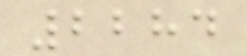2284
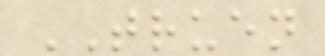TRUEN
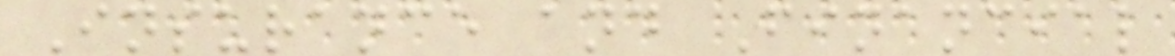Insurance and Financial
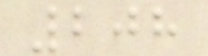208
